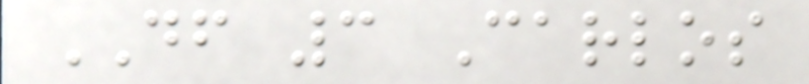DF 3 Carlos
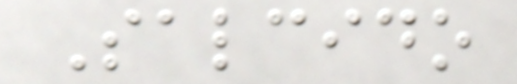Salcido
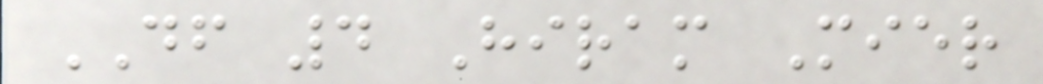DF 4 Hiram Mier
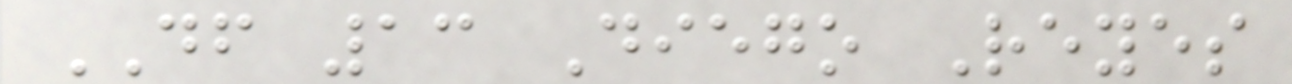DF 13 Diego Reyes
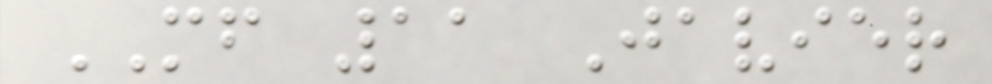MF 11 Javier
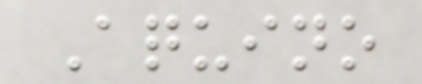Aquino
